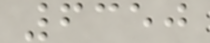6350
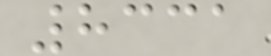8331
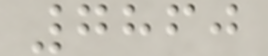7860
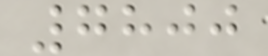7800
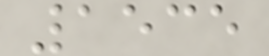1535
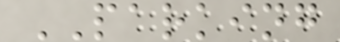PARKING
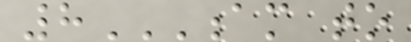8AM TO
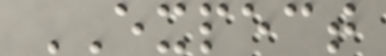EXPECT
